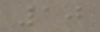10
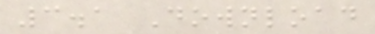3.1 Download
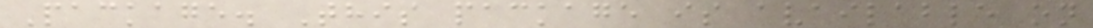Package. This package is available on
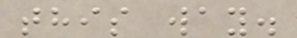this way.
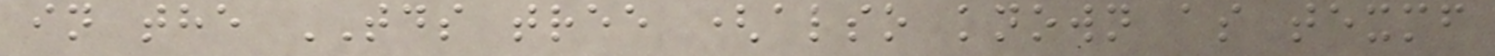in the TDS tree (also known as texmf
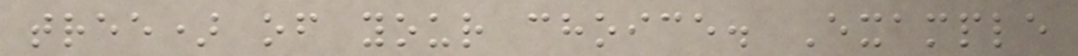tree) of your choice. Example
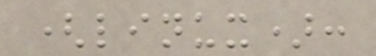(linux):
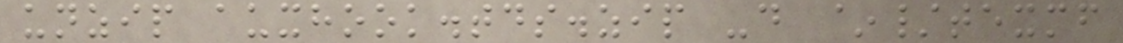unzip auxhook.tds.zip -d ~/texmf
